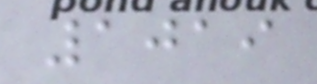1019
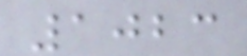1023
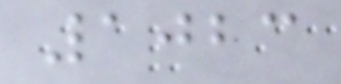1023
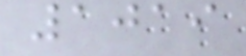1019
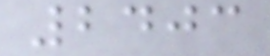2403
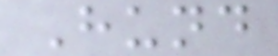Hund
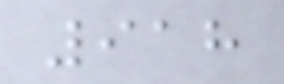918
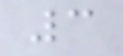3
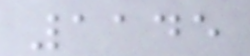1145
